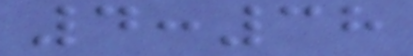4:38
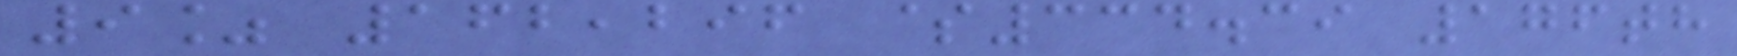9% 162,296 $334.39 176th
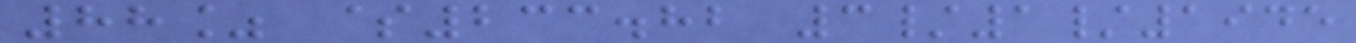88% $233.82 3/1/1945
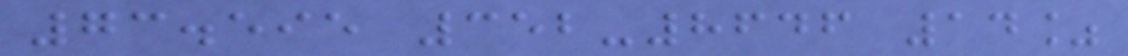73.595 352-8646 14%
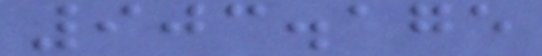903.175
